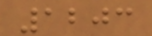1203
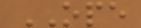OPE
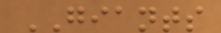GIANTS
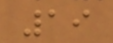19
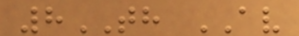8TH AV
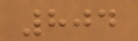804
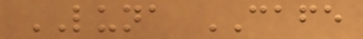LUNA CAFE
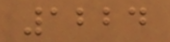1224
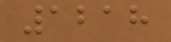1218
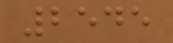2545
